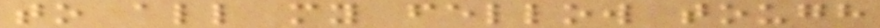to all my fellow tough
